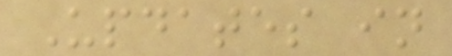Updates in
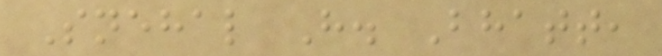Snehal H. Bhatt,
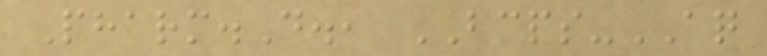Pharm.D., BCPS-AQ
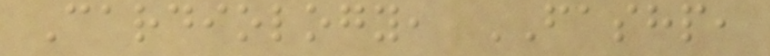Cardiology, FASHP,
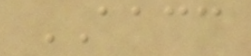AACC
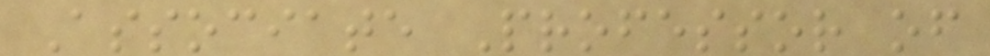Associate Professor of
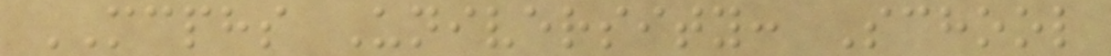MCPHS University: School
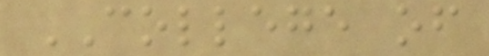COLLEGE of
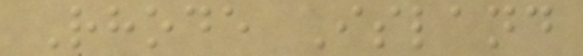Rhode Island
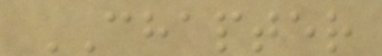CHAPTER
